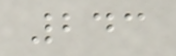243
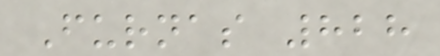Furnas 828
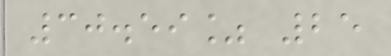30.59% 25
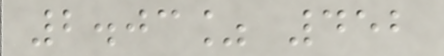2.03% 452
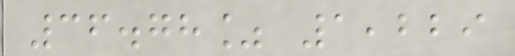36.78% 1,229
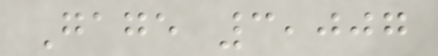Gage 3,007
